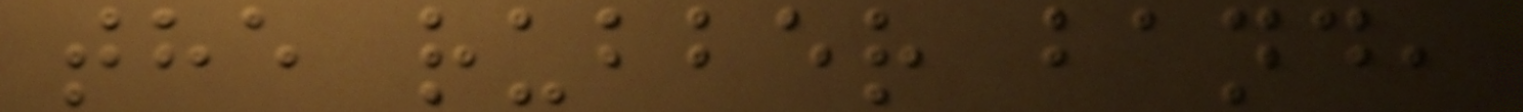the rubber band,
